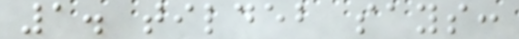1. tildeb says:
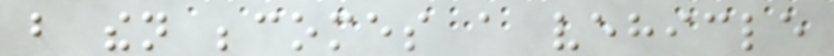but then becomes a vehicle
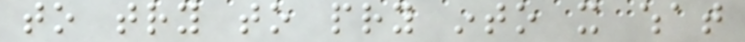to try to pry into it what
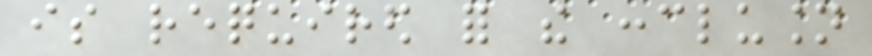is required for the conclusion
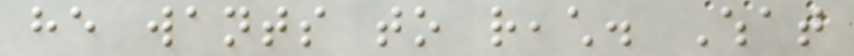he wants to reach. What
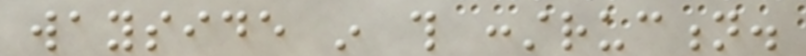wayside in this construction.
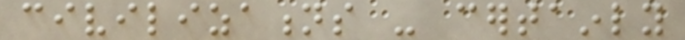civilizations - certainly
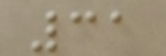31
